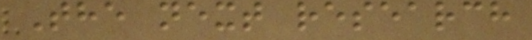The next research
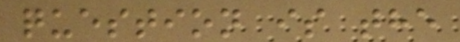question is the
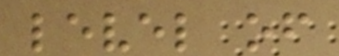level of
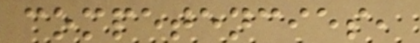competencies,
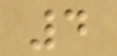4
